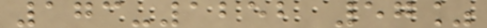173-1252 57%
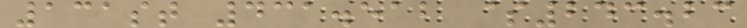131st 431.512 $243.23
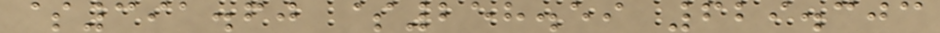$391.60 $258.59 629.303
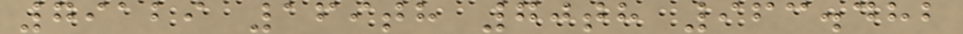79129 169th 70th 963.482
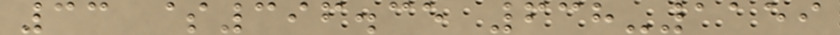33 $396.35 638-1159
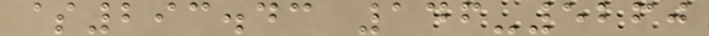$293.43 146-5260
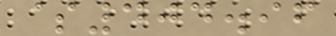$404.96
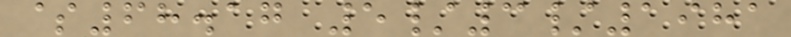$68.17 5/3/1981
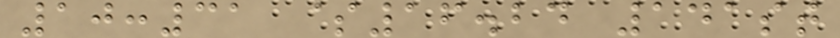10:31 $16.24 141st
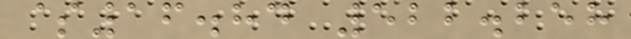$16.84 522.258
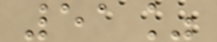51%
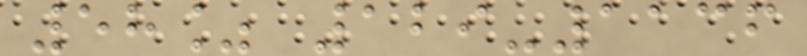58% 129-1136
